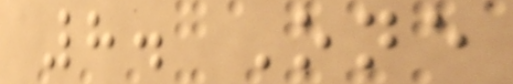8. One
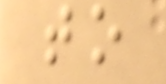to
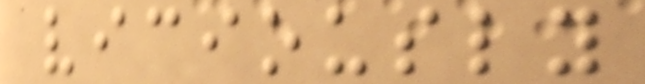viciously
